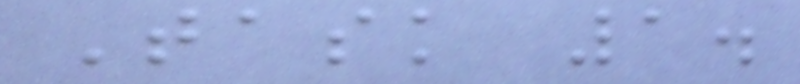Task 1.
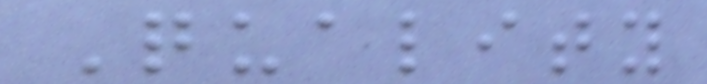Quality
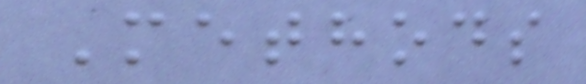Methods
